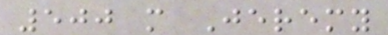500 m Jeremy
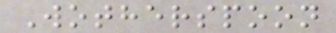Wotherspoon
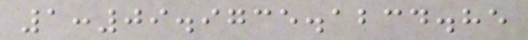1:09.9735.1234.85
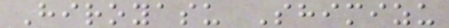Hiroyasu Shimizu
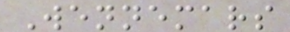Wennemars
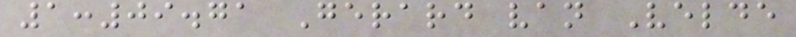1:09.71 Gerard van Velde
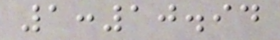1:10.94
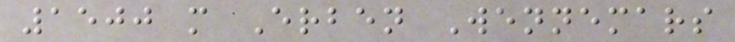1500 m Erben Wennemars
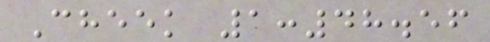Cheek 1:48.56
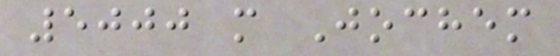5000 m Jochem
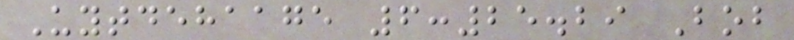Uytdehaage 6:25.29 Bob
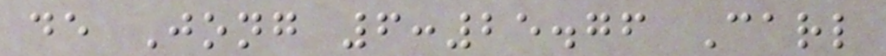de Jong 6:25.76 Carl
